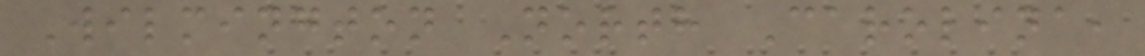Wilmington North Carolina,
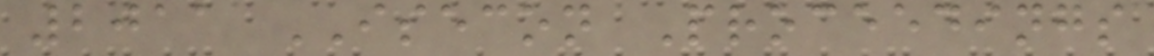2011 ISECON Proceedings
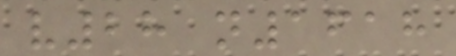v28 n1618
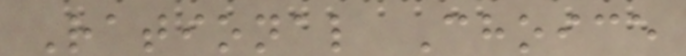Rational Choice
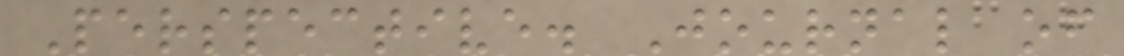Perspective. Journal of
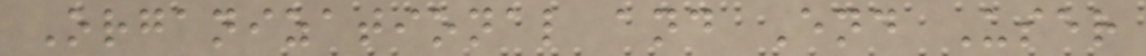Organizational and End User
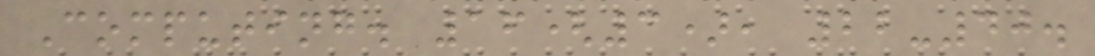Computing. 16(3), 22-40.
